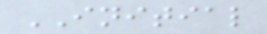INITIAL
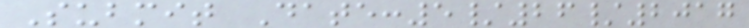Submit Date:5/26/2017
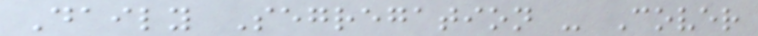Daily Segregation - Cover
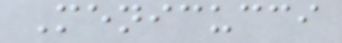Menicucci
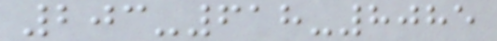203-618-8085
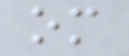om
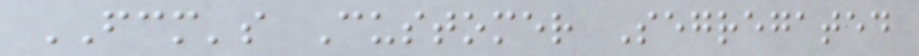FCM's Customer Segregated
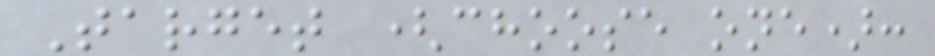Target (choose one):
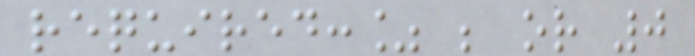required:% ; or 0
